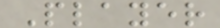Player
